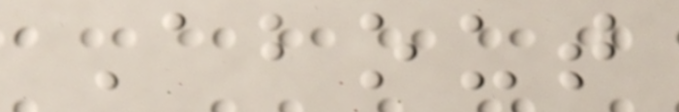About
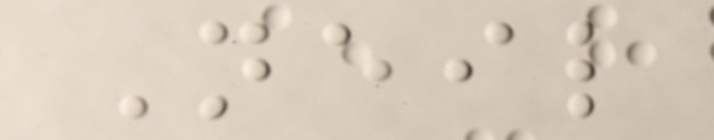Neil
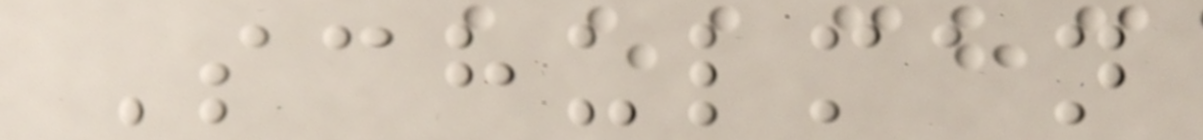Schulman
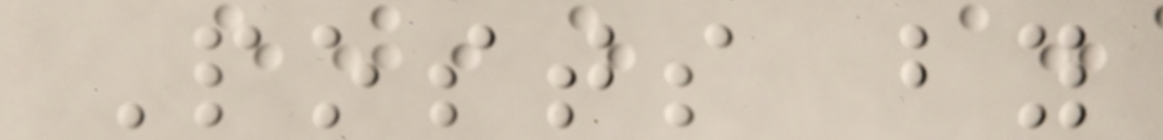Posts by
